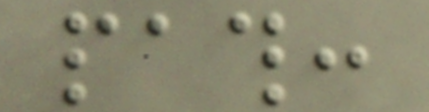path:
